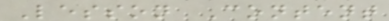Lesson Content
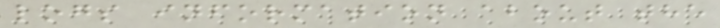logs information about the
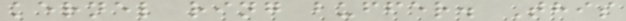kernel ring buffer. This
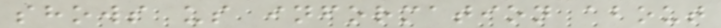shows us information about
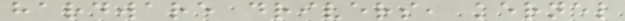hardware drivers, kernel
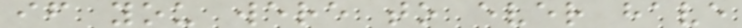if you were to ever have
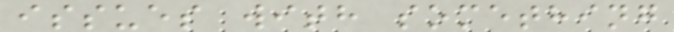issues with something
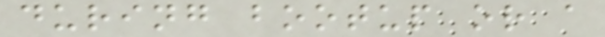during bootup or a
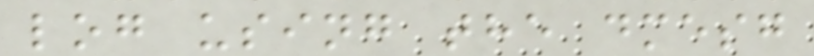log using the dmesg
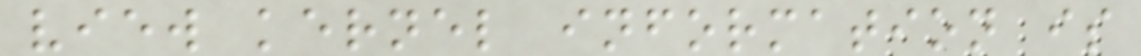view kernel information is
